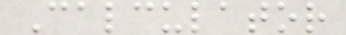Calculator
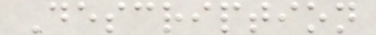Description
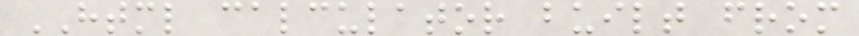HTML calculator built from
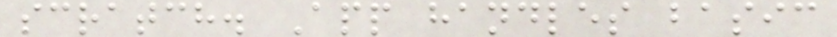scratch. App handles basic
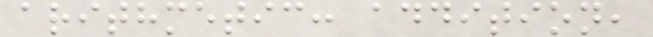arithmetic: addition,
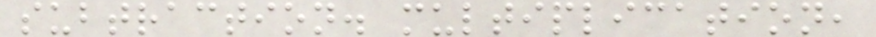subtraction. multiplication,
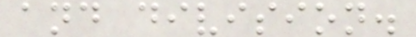and division.
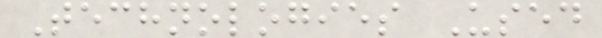Technologies Used
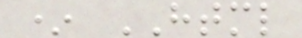* HTML
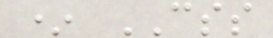* CSS
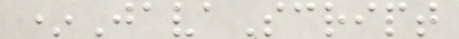*JavaScript
